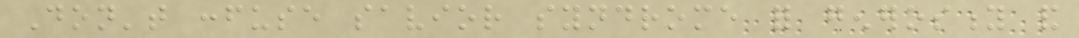Don't confuse savior syndrome for generosity and
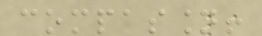compassion!
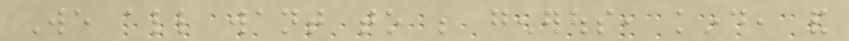We all want to be generous, kind, and
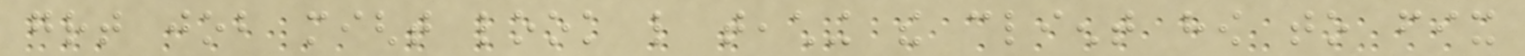great job might look like teaching the client how to fix
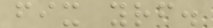fix yourself.
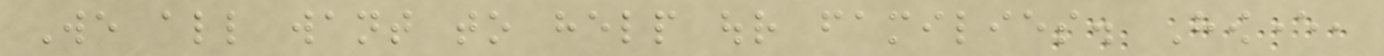We all want to help our families. However,
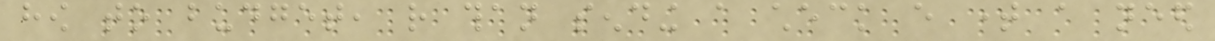how to budget, rather than sending a check every time a need
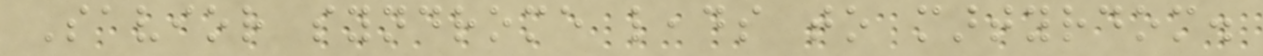Savior syndrome leads to martyrdom.
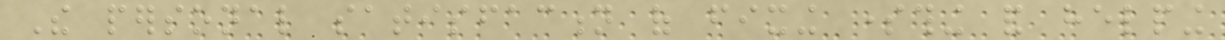The personal satisfaction of fixing something and helping
